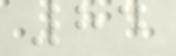84
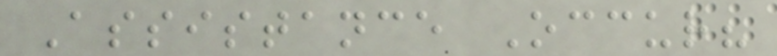Assistance Occur?
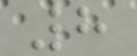8
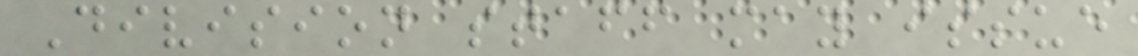Division staff may issue
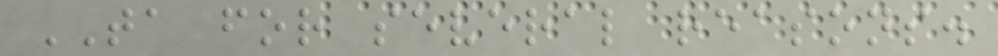TA for several reasons.
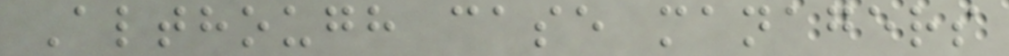Although case managers
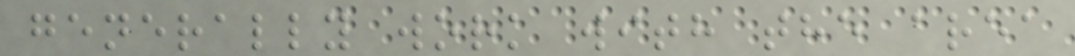generally work with the area
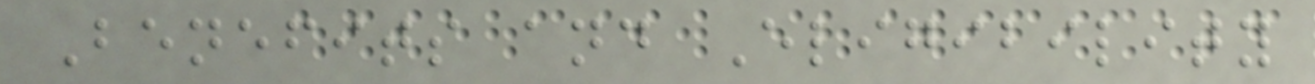Benefits and Eligibility
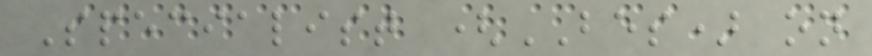Specialist (BES) on
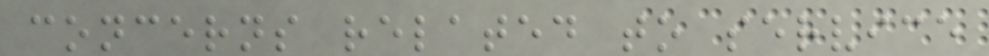concerns related to service
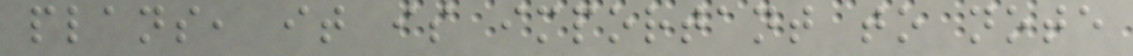plans, it is important to note
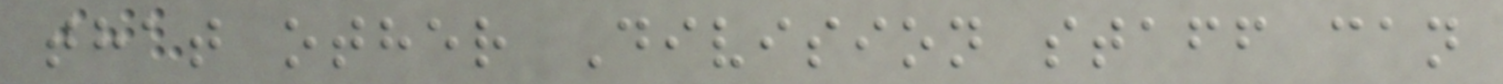that other Division staff can
